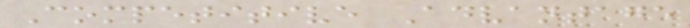Competitive Advantage
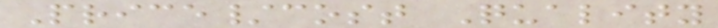Price/cost Quality
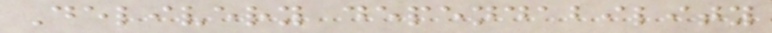Delivery dependability
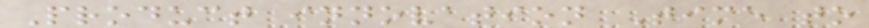Product innovation Time to
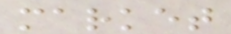market
